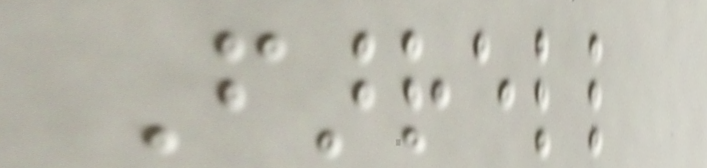Farrell
